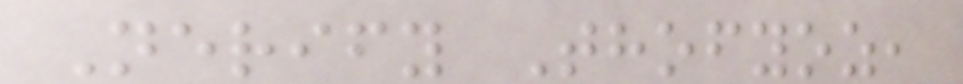Nerify Thofyoz,
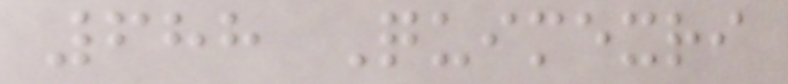688 Quimexri
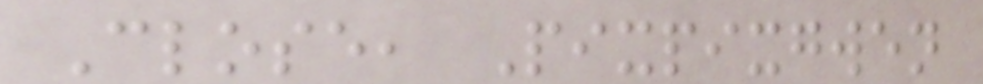Close, Pixpixgwen
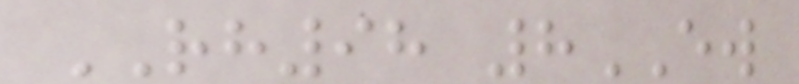RH98 8EW
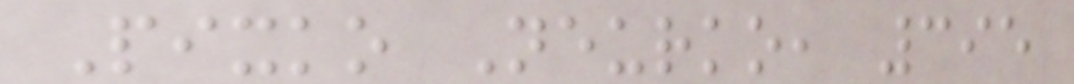Pixko Neurko, 395
